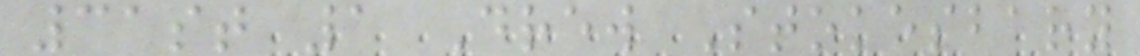31st 1 Drew Stokesbary
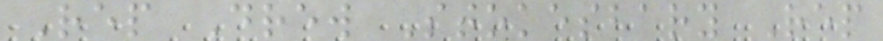Rep Drew Stokesbary Rep
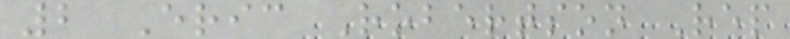2 Eric Robertson Rep
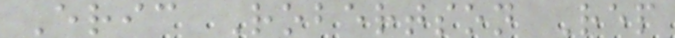Eric Robertson Rep
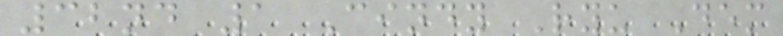32nd 1 Cindy Ryu Dem
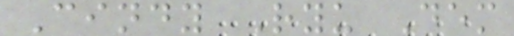Cindy Ryu Dem
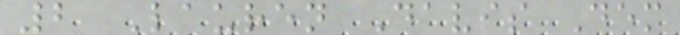2 Lauren Davis Dem
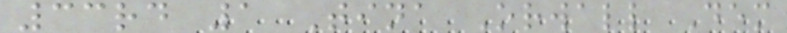33rd 1 Tina Orwall Dem
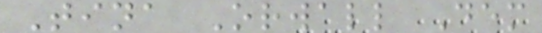Tina Orwall Dem
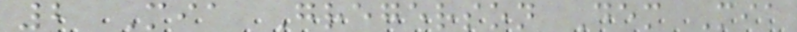2 Mia Gregerson Dem Mia
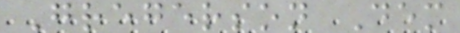Gregerson Dem
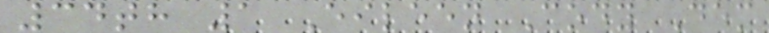34th 1 Eileen Cody Dem
